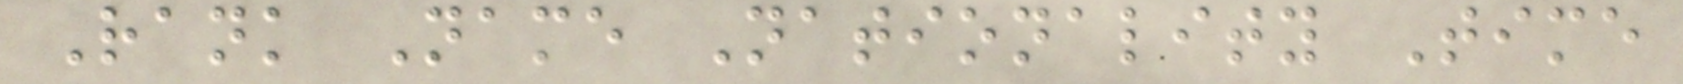Rank Name Nationality Time
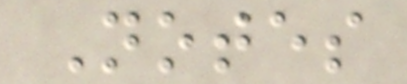Notes
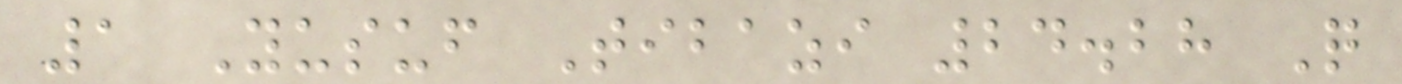1 Yusuf Tibazi 24.28 Q
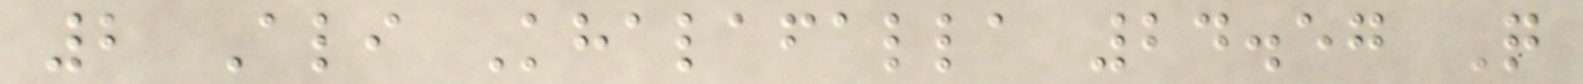2 Ali Khalafalla 24.57 Q
